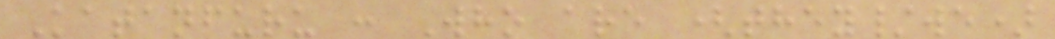Katanfuru : Who are (they/we)
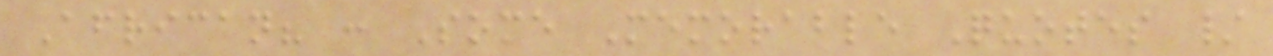African? : Some Memorable Quotes /
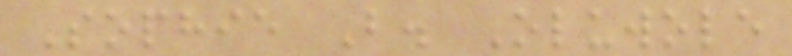Sophie B. Oluwole
